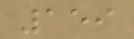159
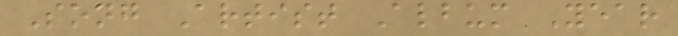Song Artist Album Year
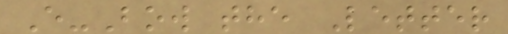E-Bow the Letter
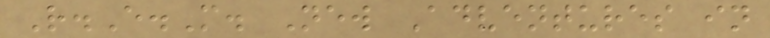R.E.M. New Adventures in
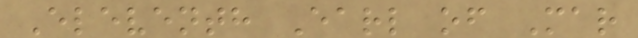Eleventh Earl of Mar
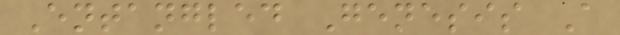Entangled Genesis A
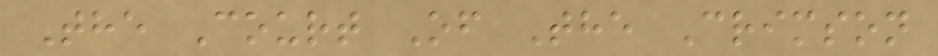The Court Of The Crimson
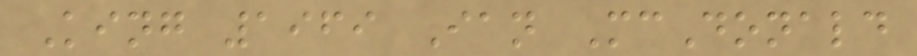King 1969 Ian McDonald
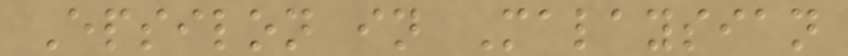Epsilon in Malaysian
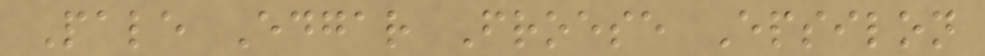Pale Edgar Froese Epsilon
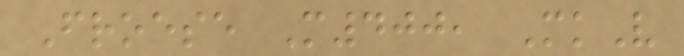Froese M400, MkV
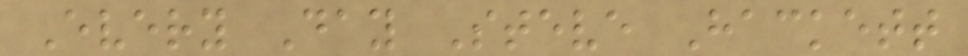Every Day Steve Hackett
